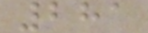281
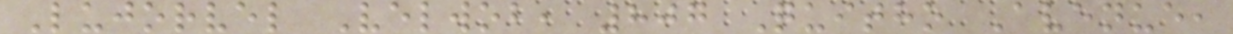Lujorvel Velwob, 807 Quitho Avenue,
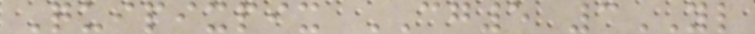Quipixpix CG5 3YL
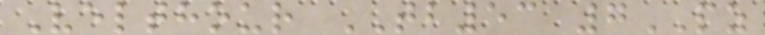Velthour TB53 7PZ
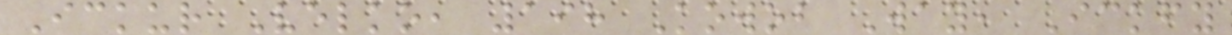Ickur Velko, 198 Kowob Way, Ickfy
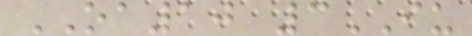OA10 3IU
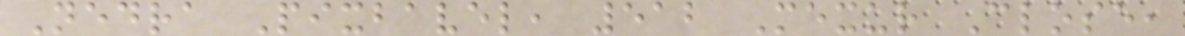Nedra Pixbavel, 512 Mexur Close,
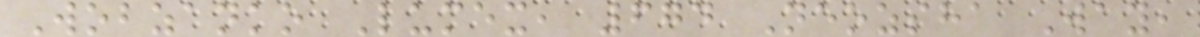Wobzanko Lumex, 674 Neozsha Way,
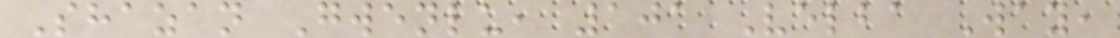Shazan Gwenlu, 101 Velba Way,
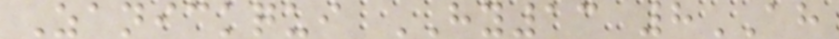Zanickqui HY13 8AH
